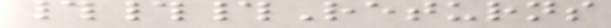###Returns
